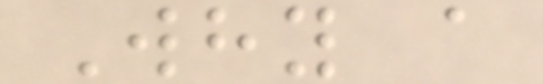Why a
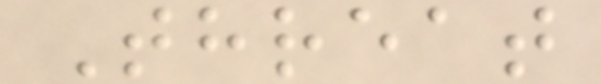Threat
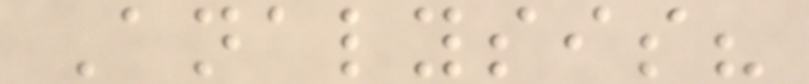Analysis?
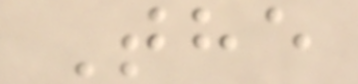The
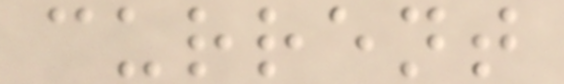current
